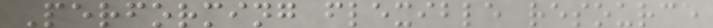Performing flexible resource
